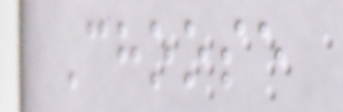Choose
